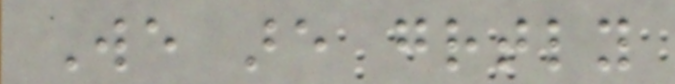We are greatly
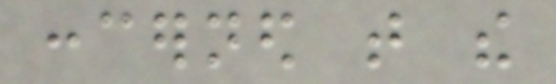concerned that the
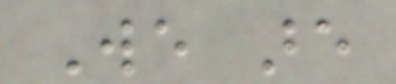We are
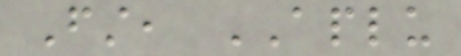First, APLU
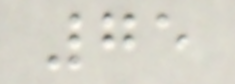75
